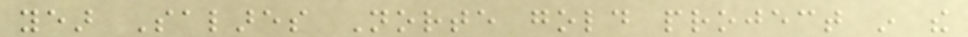year Salares Norte gold project in the
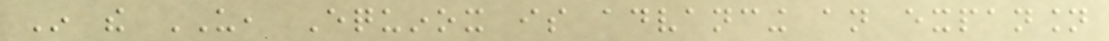In the US, Equinox is advancing an expansion
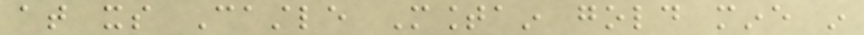at its Castle Mountain gold mine in
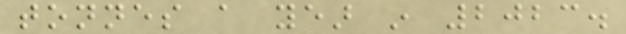tonnes a year in 2023.
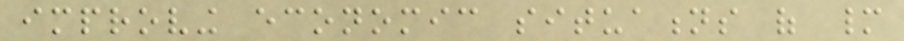improving economic situations of many
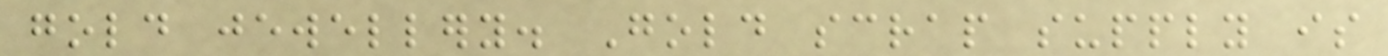gold jewellery. Gold scrap supply is
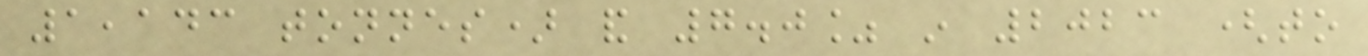1,143 tonnes) and 7.0% in 2023 (to
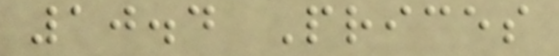10.4 Prices
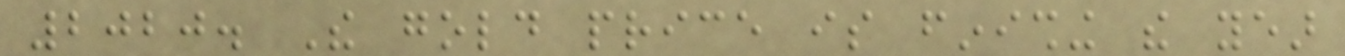2020. The gold price is finishing the year
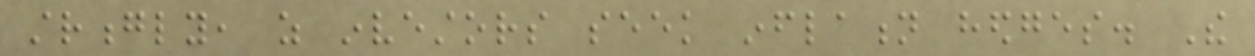strongly, as investors seek inflation hedges. The
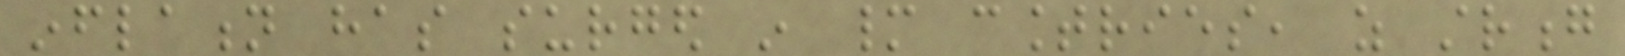inflation has surged in many countries, as strong
